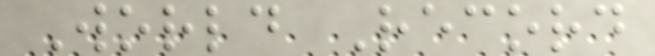World Record
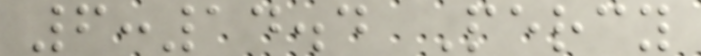6:14.4 Percy
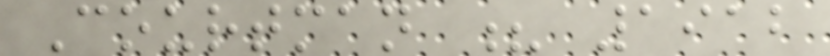Courtman ? 1912
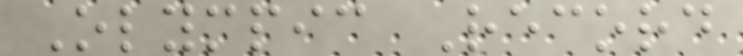Olympic Record
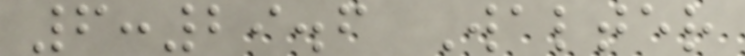6:29.6 Walter
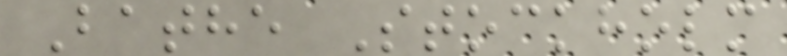Bathe Stockholm
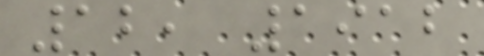12, 1912
